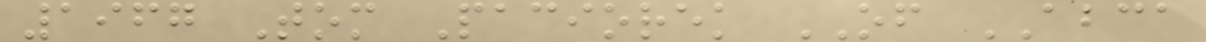1967 Tom Paciorek OF ABCA
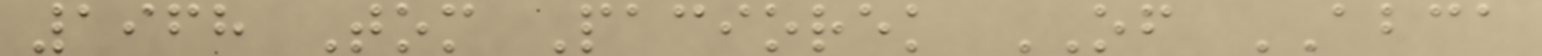1968 Tom Paciorek OF ABCA
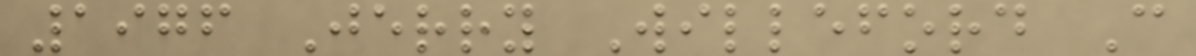1976 Jerry Willeford C
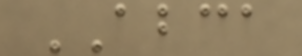ABCA
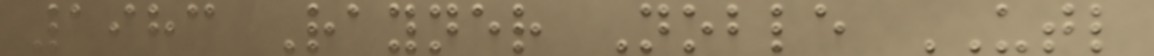1983 Rayner Noble UTL
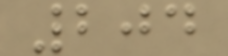204
